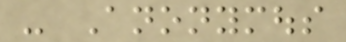- Anonymous
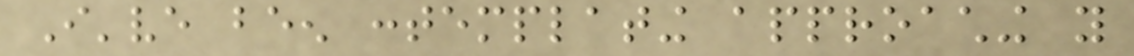I've been contemplating approaching you
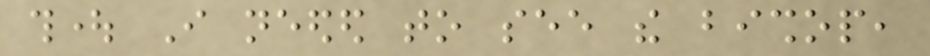thought I needed to see the bishop,
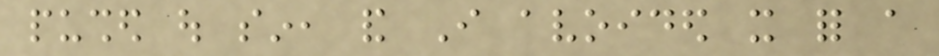pushed out sin, and I avoided it for a
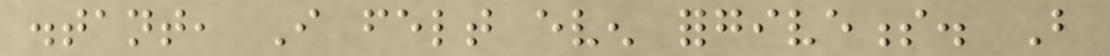distant, I felt even forgiveness. But
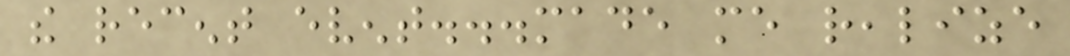the recent event...made me realize
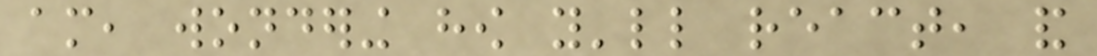am, wondering how you'll react, and
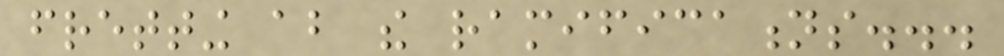fretting about the ramifications...
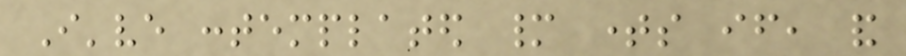I've contemplated many times if, and
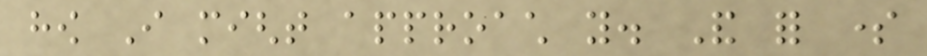how I might approach you. And for some
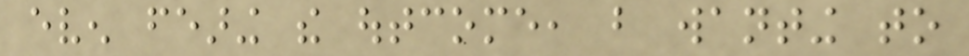even fearing the outcome, but wanting to
